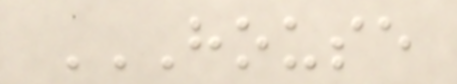HOUSE
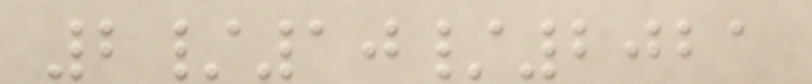2/10/2021
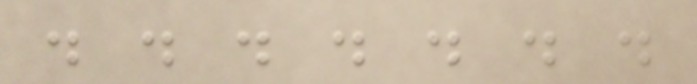. . . . . . .
